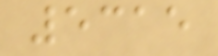5315
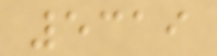5319
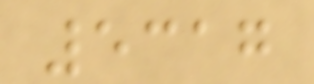5317
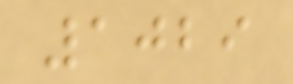1029
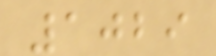1029
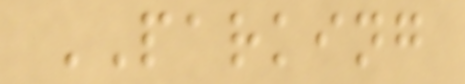PARKING
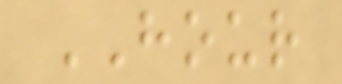HOUR
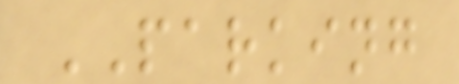PARKING
